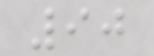90
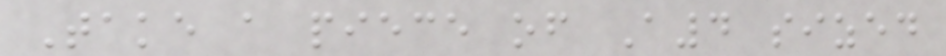Take a piece of A4 sized
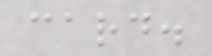card.
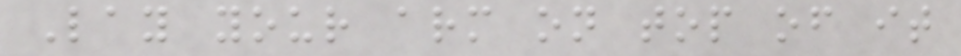Lay your arm on top of it
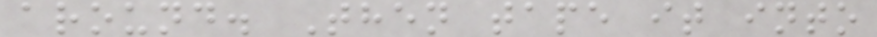around. Then tape it into
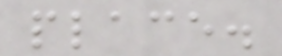place.
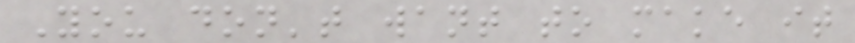You don't want to make it
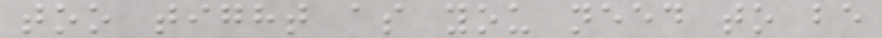too tight as you need to be
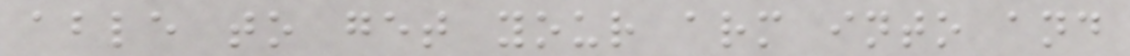able to get your arm into and
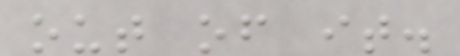out of it.
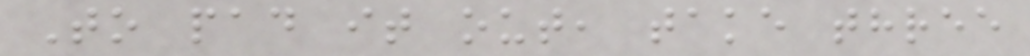To pad it out, take three
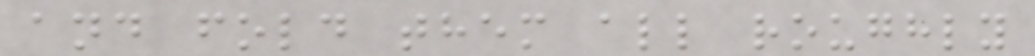and fold them all roughly
